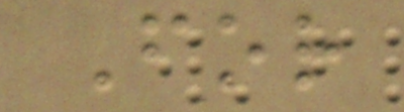For
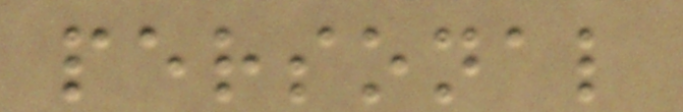personal
